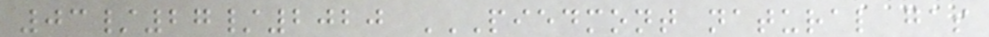03/27/2020 PIEDMONT NATURAL GAS
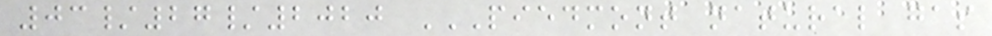03/27/2020 PIEDMONT NATURAL GAS
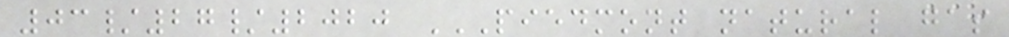03/27/2020 PIEDMONT NATURAL GAS
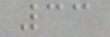33
